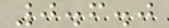0.6.0
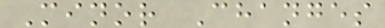Minor Changes
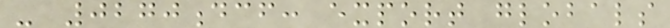- 0270dcf: export globals
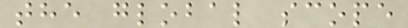the global scope
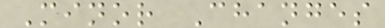Minor Changes
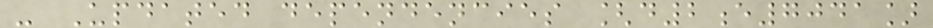- Updated dependencies [d2e7041]
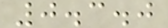0.3.0
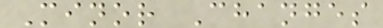Minor Changes
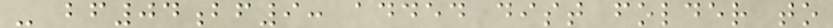- bf04bf9: added dist folder to
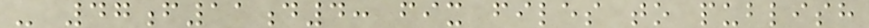- 47f11d4: fix files to publish
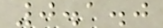0.1.0
